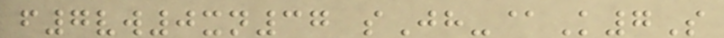f7vw0xn37 sJh-@K7S
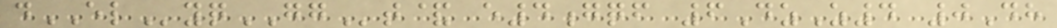dELyqGGt& e4gqf 6DzZ4 0Dh
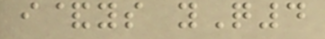i&ys yQ4
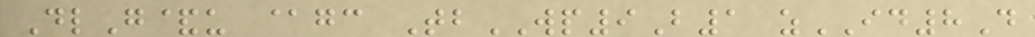DlG&u @gc TbWP9B1 zID8D
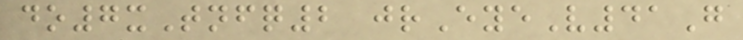do7xTnfq2 jrEyeV41G
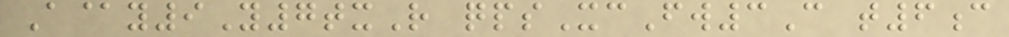A@y9Y7txR qpsXcFw3C t6c
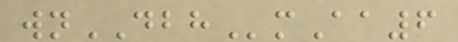wnDBHmAa6
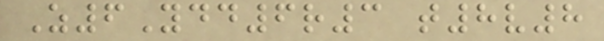Z6Ydd6r3 t8v8
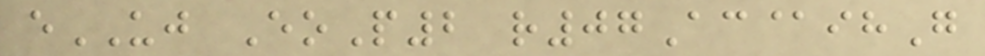eUJ EoP2 r07Ac@ihG
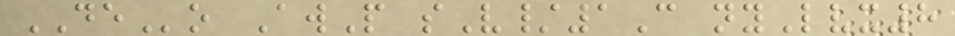DEo AwP sV/1C nyLvx8
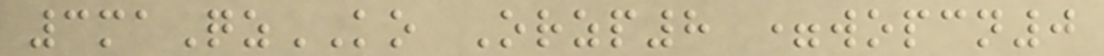3maQzKO Orzp8 =wopcn0
